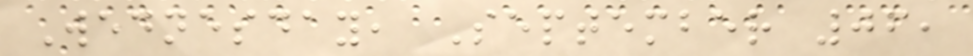Wednesday, September 06,
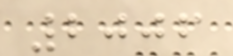2006
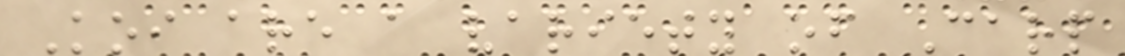Koi are a variety of Carp
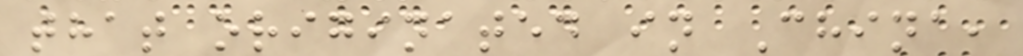that originated in China,
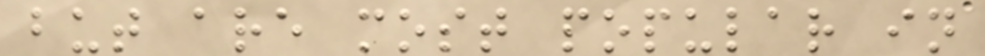but are most popular in
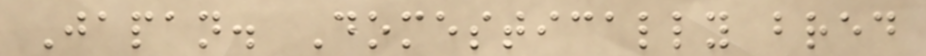Japan. Domestically bred
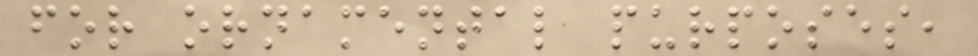for ornamental purposes,
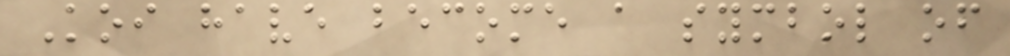Koi have become a symbol of
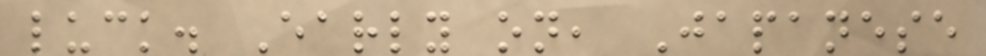luck. Early on, Japanese
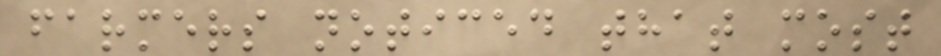farmers noticed that most
